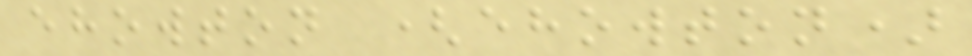ehowton (ehowton)
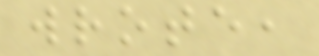wrote,
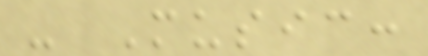- Music:
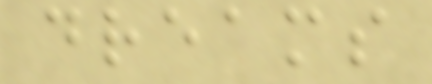dreams
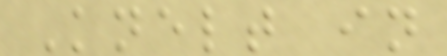Knelt in
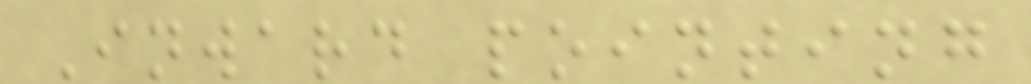Inward pointing
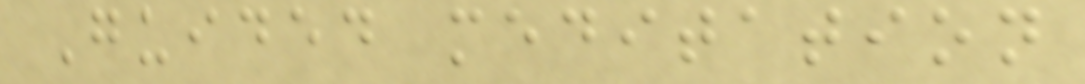Guided meditation
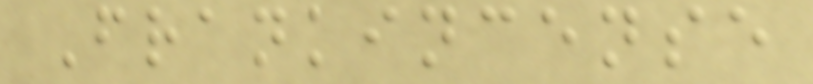Frankincense
